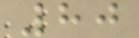80
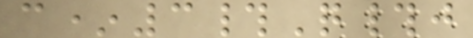c*3#Q#j
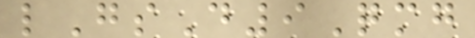lGsD9Qmg
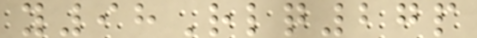y98Rlq27p
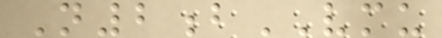N2bVMU
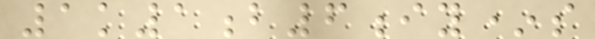1k1b6iy*s
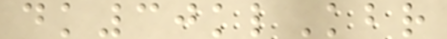dk30klKbr
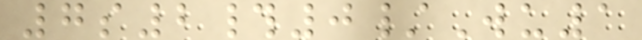7s2#0/Wu1
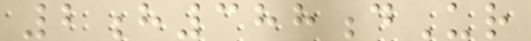2h388dUr
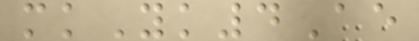mkYk4Ae
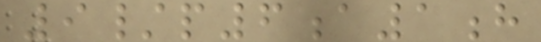9/p6a1h
